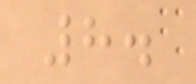8.
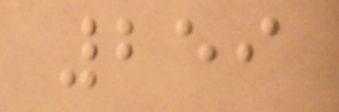259
